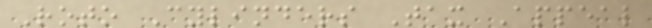Roto Cylinders Tax Appeal
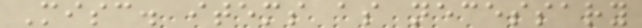Misc. items as necessary
